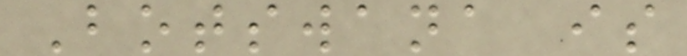Botswana is
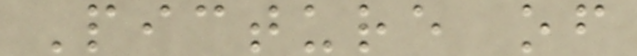Picture of
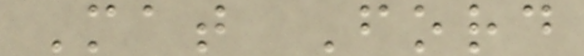Mat Ford
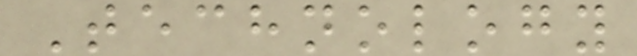Technology
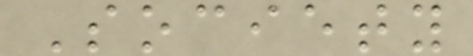Society
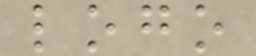logo
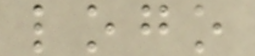logo
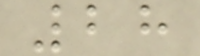28
